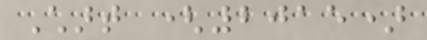Chart (2015)
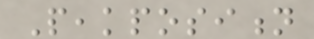Peakposition
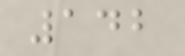142
